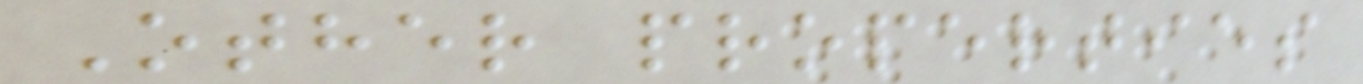Other properties
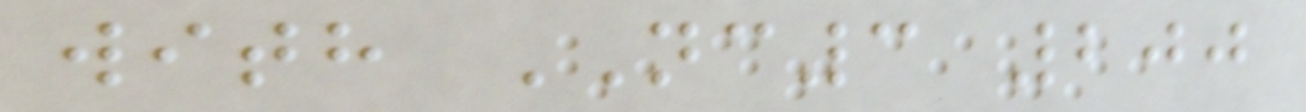with NC3 200
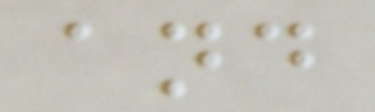and
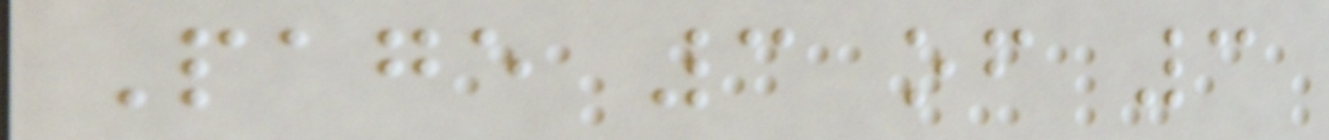Page 3 of 3
